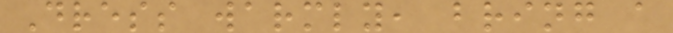Dress warmly, bring a
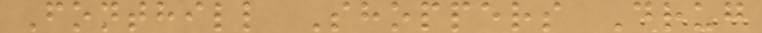Fonthill Shoppers Drug
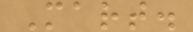Mart.
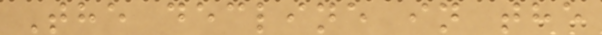The decline in the
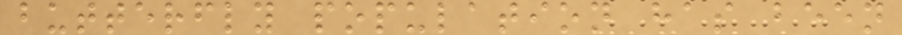butterfly population has been
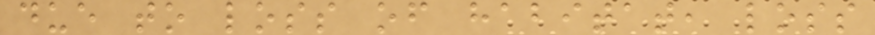due to loss of habitat, loss
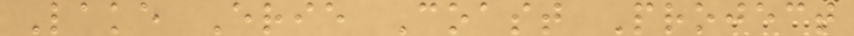Lake Erie Coast Project
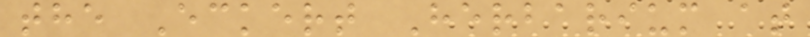the Eckert Herbarium at
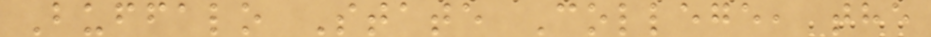Buffalo State College, the
